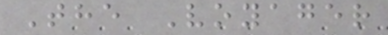The Voyager
